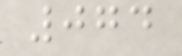074
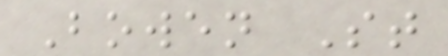Bowen St
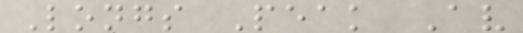Longs Peak Av
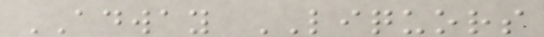ADWAY LIQUORS
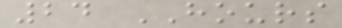24 HOURS
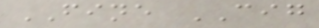FINE CIG
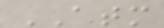ATM
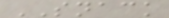SNACK
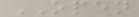OPEN
